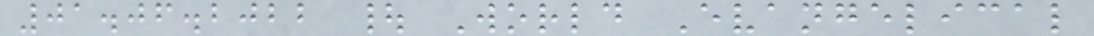01.06.2022 | World Evangelical
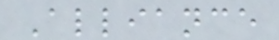Alliance
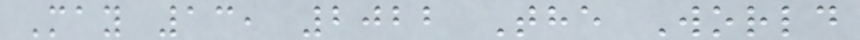May 13, 2022 The World
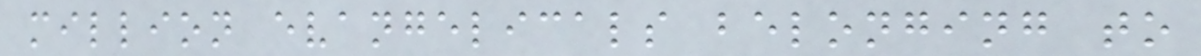million evangelicals belonging to
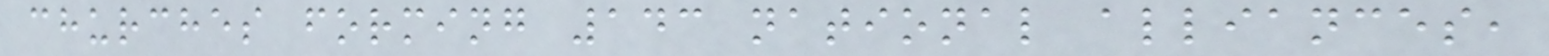churches forming 143 national alliances,
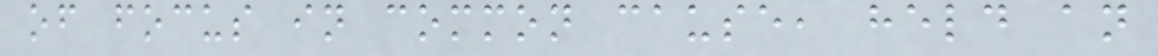of focus in common cause, held an
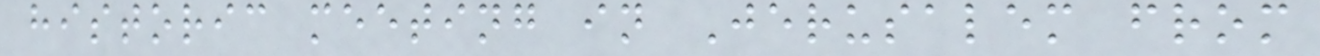historic meeting in Jerusalem from
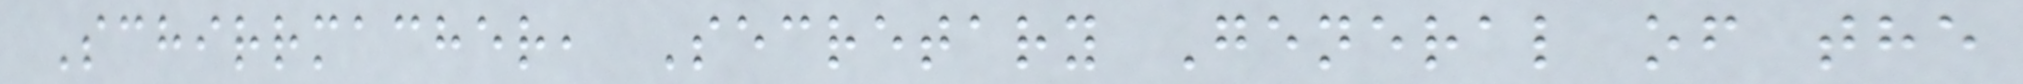Schirrmacher, Secretary General of the
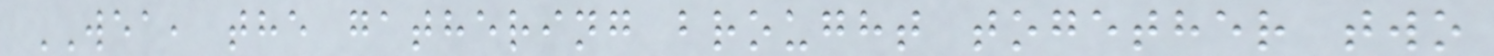WEA, the gathering brought together two
